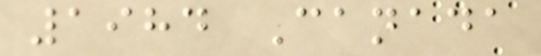1984 Canada
